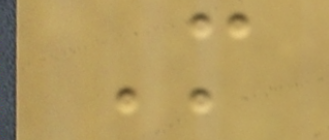M
